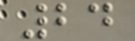24
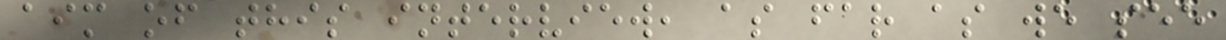aim of this interview, as far as we see
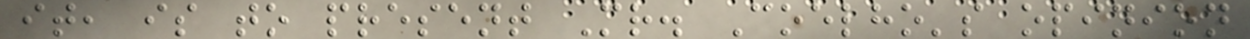it, is to present Mr. Coelho's opinion
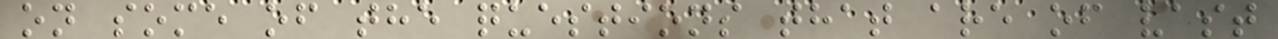on some of the questions that are of vast
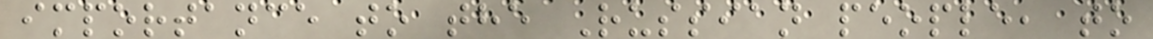importance to the Russian people, to
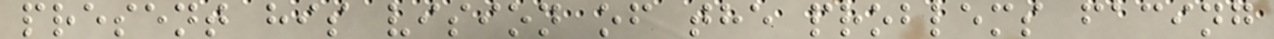present his vision of the problems facing
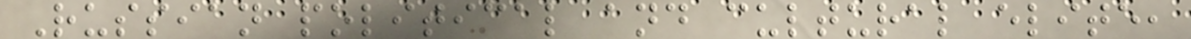Russian political and cultural elite,
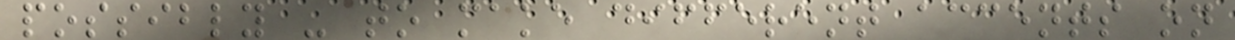possibly - to make different accents on
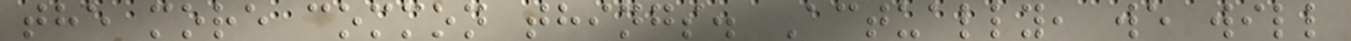the more common things. Actually, we will
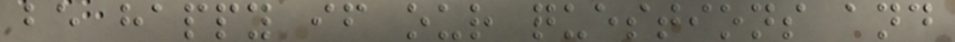be happy if our questions and
